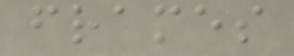frames
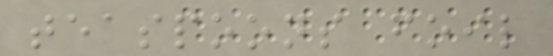teaspoons foil
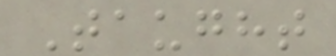Taught
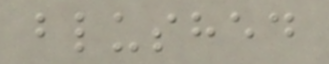blushed
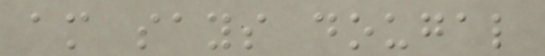am says dougal
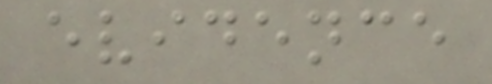evidence
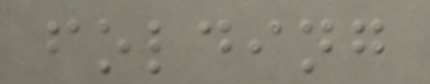folding
